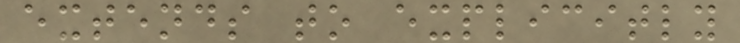extends to explicitly
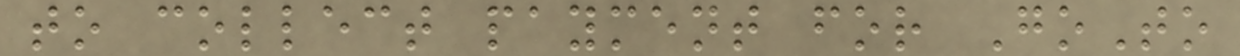to collect payment for GoTo
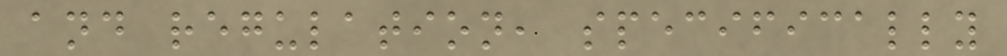and regulation, specifically
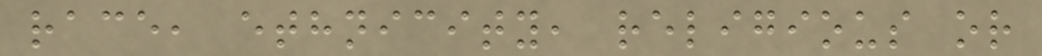race, ethnicity, religious or
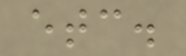etc.
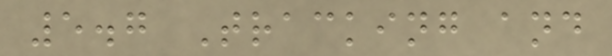5.7 Tracking and
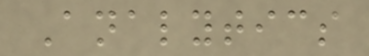Analytics
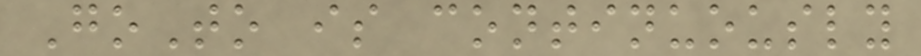GoTo is continuously
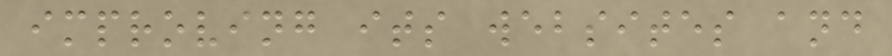improving its websites and
